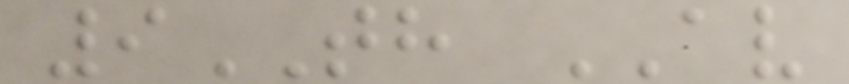9TH AV
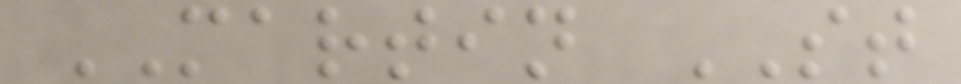MARTIN ST
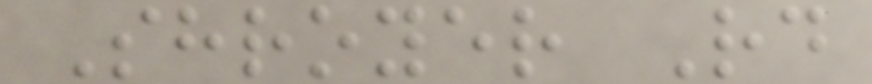Shroyer Rd
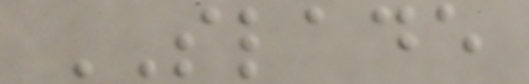SLADE
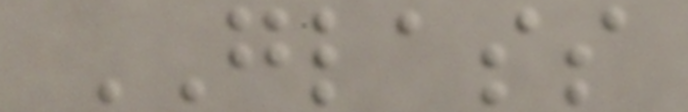GLASS
